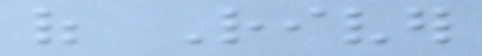of River
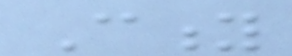City
